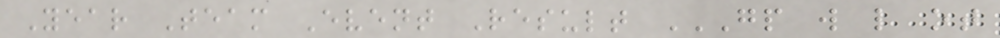Year Team Event Result GP W L OT
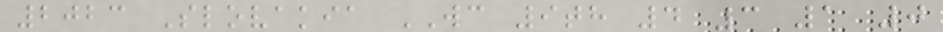2023 Slovakia WC 9th 4 3 1 0
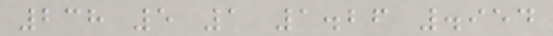238 5 1 1.26 .954
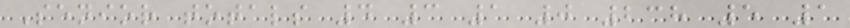Senior totals 4 3 1 0 238 5 1
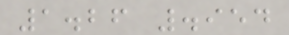1.26 .954
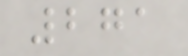271
